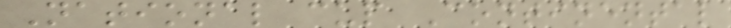National cup Continental
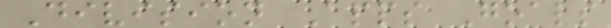Division Apps Goals
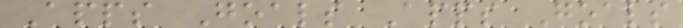Apps Goals Apps Goals
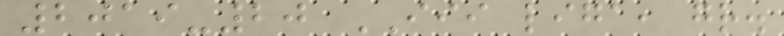2019-20 III liga, gr.
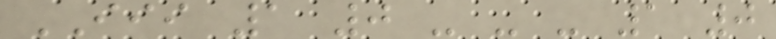III 1 0 - - - 1 0
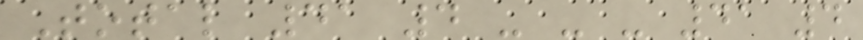Total 41 4 - - - 41 4
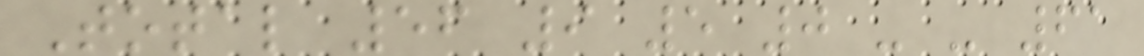Total 56 9 5 0 - - 61
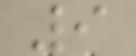9
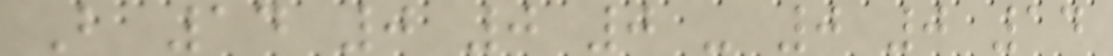B 14 0 0 0 - 0 0 14
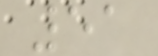51
